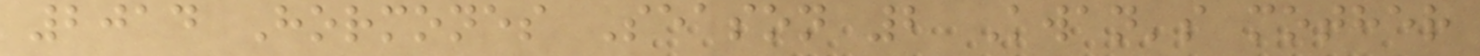2014 Hormones Season 2 Kwan's mother
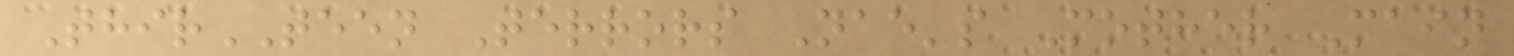ThirTEEN Terrors Nae's Mother Main
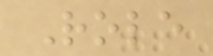Role
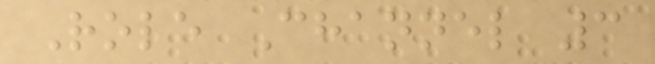Role Channel 3
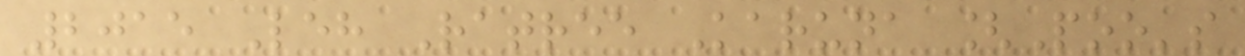2015 Leh Ratree Karuna [Poo's
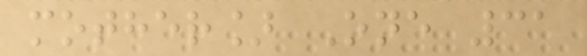mother] One 31
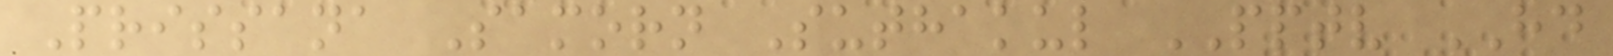Prissana Samorn Suthakul PPTV HD
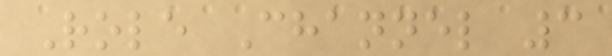Role Channel 3
